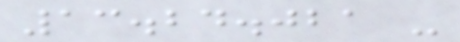13.24.021 -
